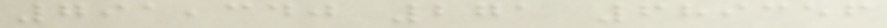791,340 271 689356
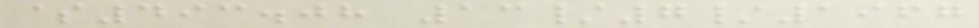$493.08 13/7/1967
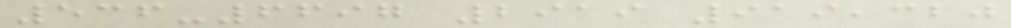536-6697 2919 919,320
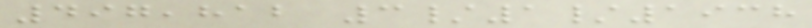497,812 3/1/1938
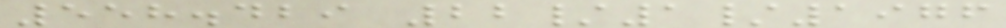558.429 22/1/1976
